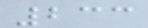233
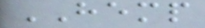HEMP
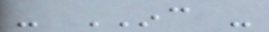- INC -
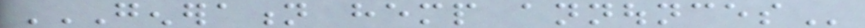GENERATION HEMP ANNOUNCES
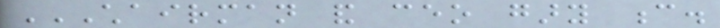CHAIRMAN AND CEO GARY C.
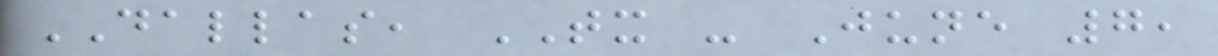DALLAS, TX - June 7,
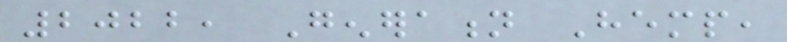2022, Generation Hemp,
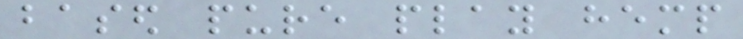based pure play hemp
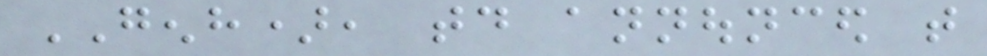GENH), today announced that
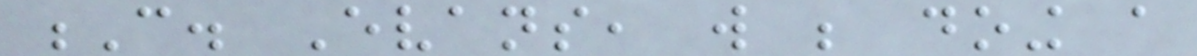C. Evans, will be doing a
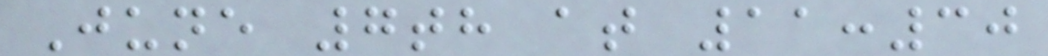June 7th at 11:30
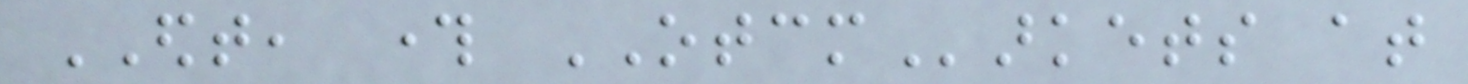EDT, through OTCMarkets at
